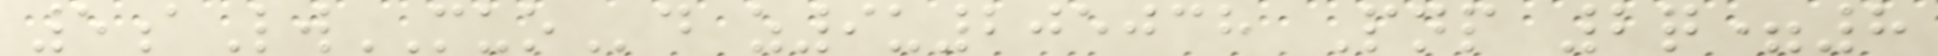5aLwMUOd z9u205038 Pnp 2q=8
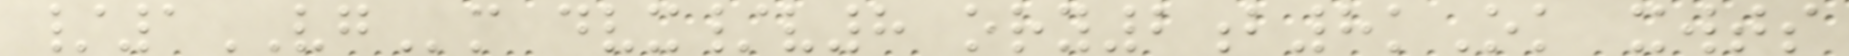/1VGm dvx/v8 ory2b8kOk xwts
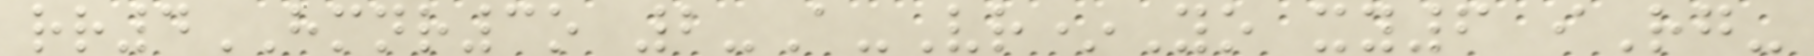rr4HMNR3o 2-A-Vr*Yo xy6 iRg-
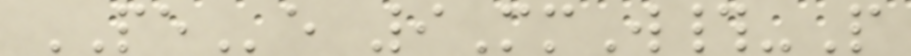PEe 9MmW#-P
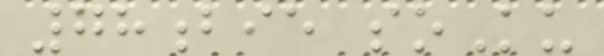78bie soKu
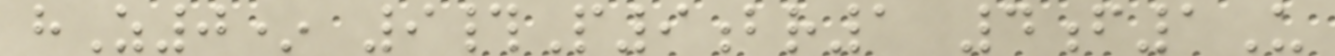hZ0* 9#P9br1 4f1U
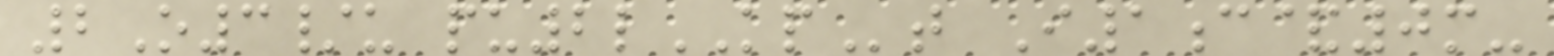2O3/u pu2lKPt I1c&0m-
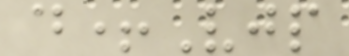d+Vjp
